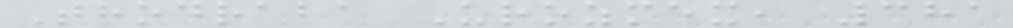Thodraba Urozmex, 381
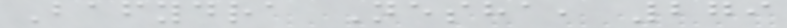Bafydra Nesha, 279
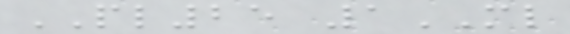PL25 1ML
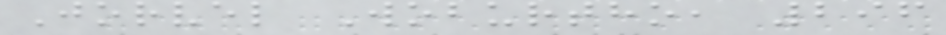Jorvel Woburtho, 296
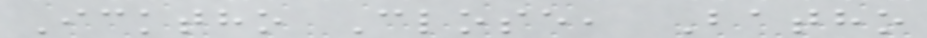Icktho Close, Batho
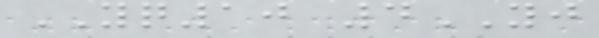YQ10 4YJ
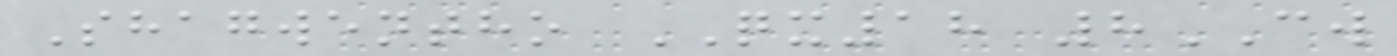Shagwentho QX18 8CW
